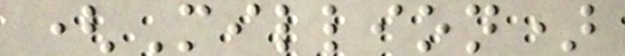(Million)
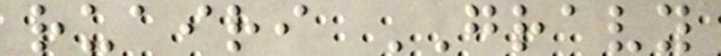ruairi GRAVY
